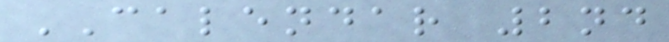CALENDAR 2nd
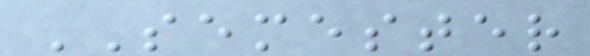SEMESTER
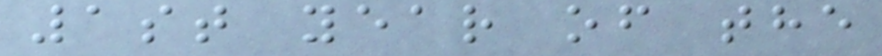1st year of the
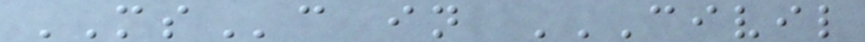MSc in CIVIL
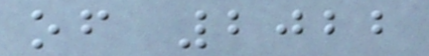of 2022
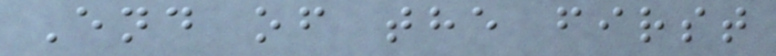End of the first
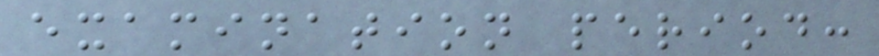examination period:
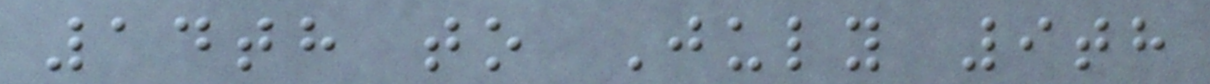14th to July 9th
